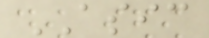ASIC
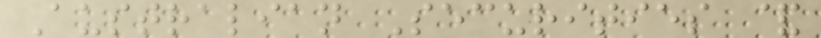Australian Securities &
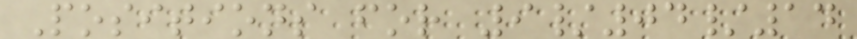Positions for 9/04/14
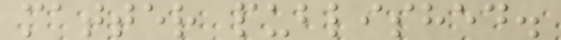matter published.
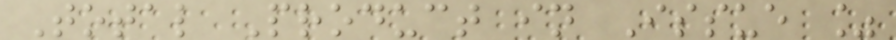Total Product in Issue %
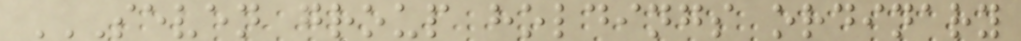SEVEN GROUP HOLDINGS ORDINARY
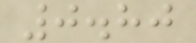0.80
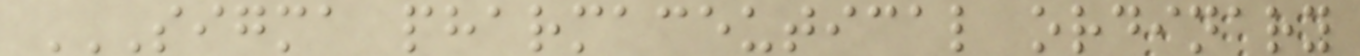SIGMA PHARMACEUTICAL ORDINARY
